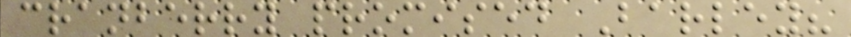cranberry promised Barley?
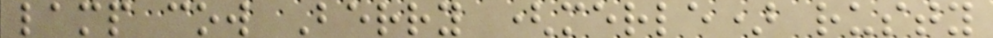lamp cow Berry (merle) rusty
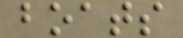boats
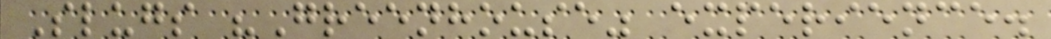Slugs "Greenhouse" experience.
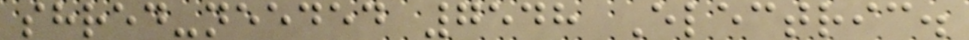shred-needed 7548 Electric.
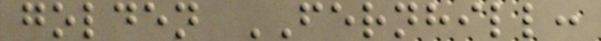golden FERNHILL:
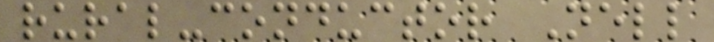rural-conductor Nell
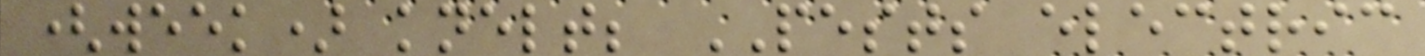(week) knelt; PESTS electric
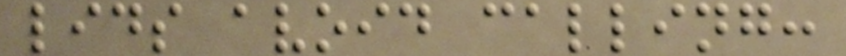lids avoid calling:
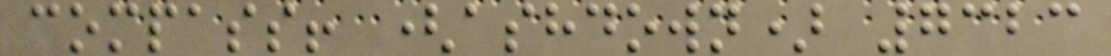compass! (ashdown) 7323
